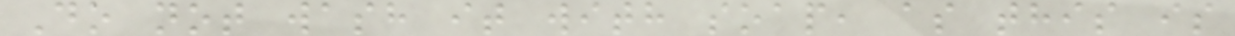Do not wash it with soap, as this is
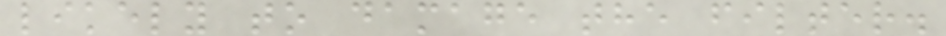likely to damage the filter.
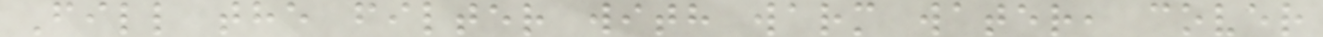Fill the filter with warm water, cover
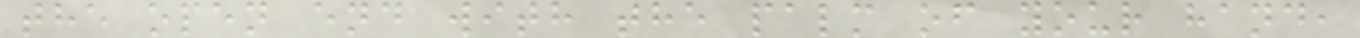the open end with the palm of your hand,
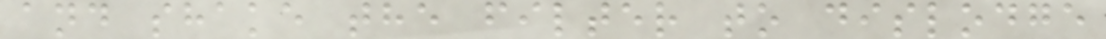and shake the filter to dislodge
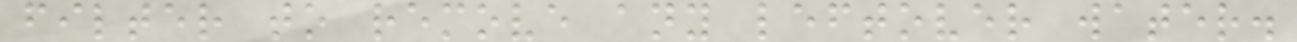filter to remove any leftover water.
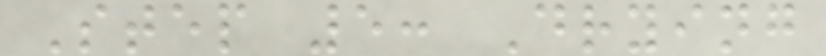Step 5: Drying
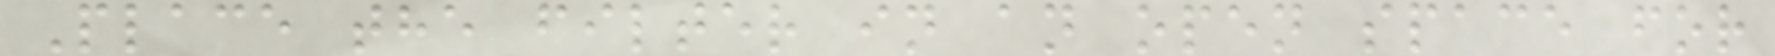Place the filter in an open space for
